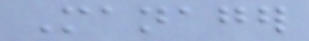Manager
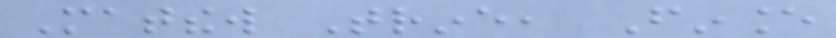Matthew Trine, Finance
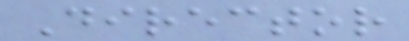Director
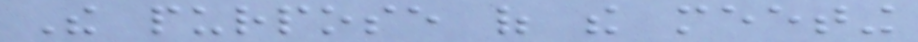The purpose of the meeting
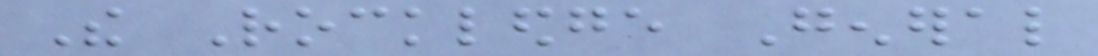The Rockledge General
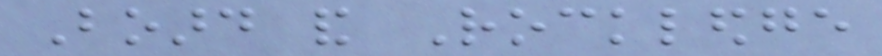Board and Rockledge
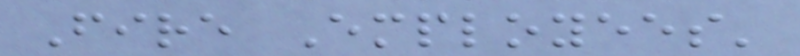Fire Employees'
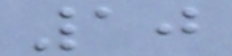10
